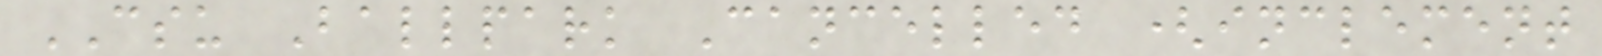CSU Ballpark Cancelled (inclement
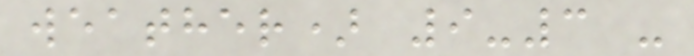weather) 9-3 -
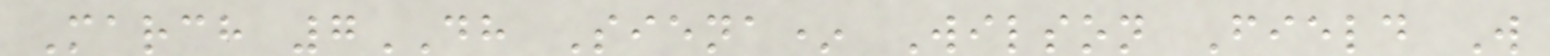March 7DH Siena* Wilson Field W
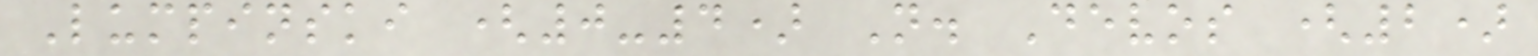Lumpinski (0-4) N. Devos (2)
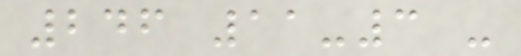246 11-3 -
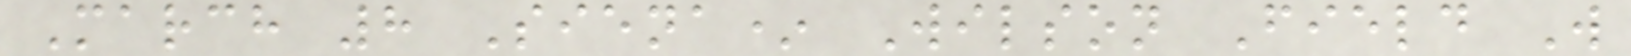March 8 Siena* Wilson Field W
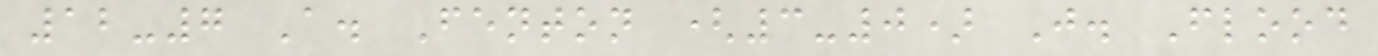12-7 A. Fenton (3-0) J. Flood
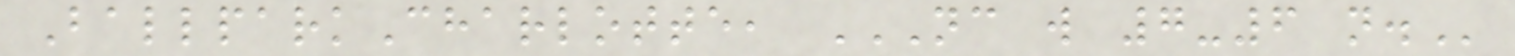BallparkCharlotte, NC W 7-6 N.
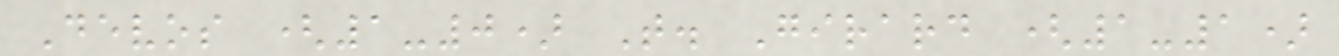Devos (1-0) T. Girard (1-1)
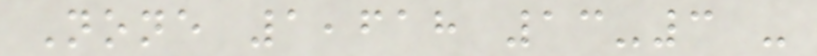None 1,618 13-3 -
